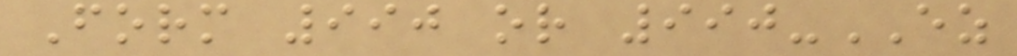Form 990 or 990-EZ
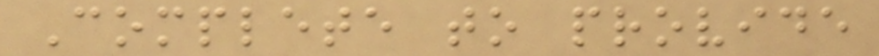Complete to provide
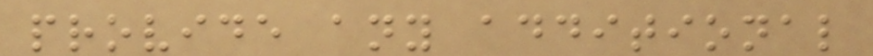provide any additional
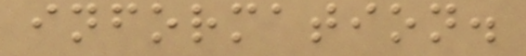information.
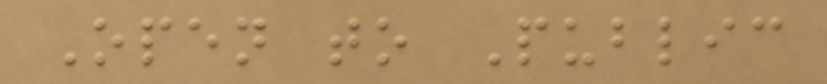Open to Public
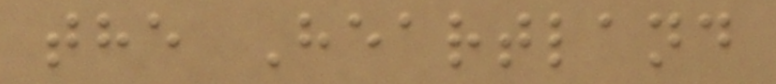the Heartland
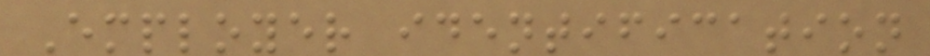Employer identification
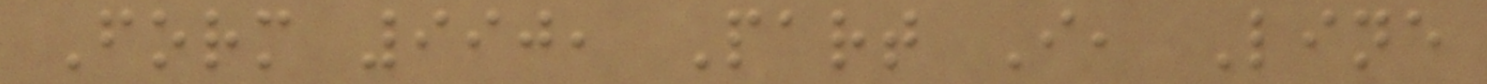Form 990, Part I, Line
